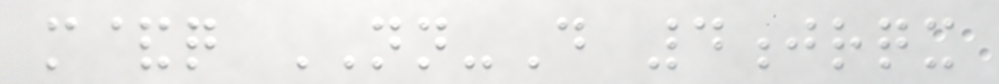m&q NN-D 4jrqx
